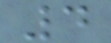4
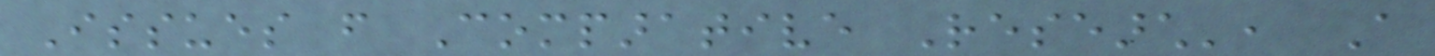Issues from Comparative Research', A
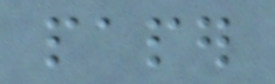paper
